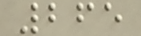265
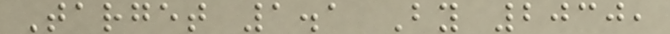Target 1.1 By 2030,
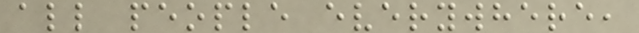all people everywhere,
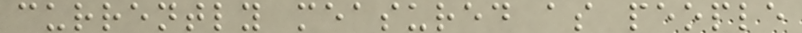currently measured as people
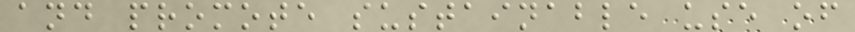and promote sustainable use of
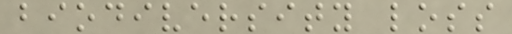biodiversity loss
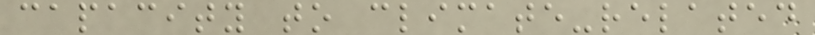capacity to climate-related
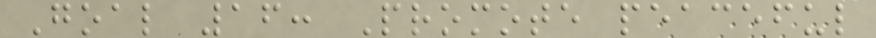Goal 16: Promote peaceful
